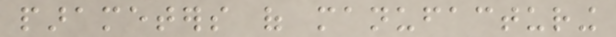parameters of manufacturing
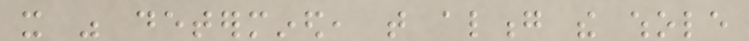it was determined, that along the whole
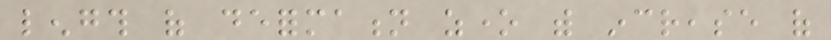length of deformation zone with increase of
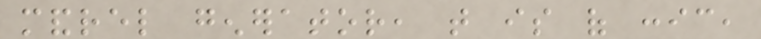mandrel generator, that is of conic,
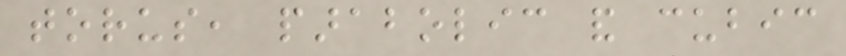torus, parabolic and cubic
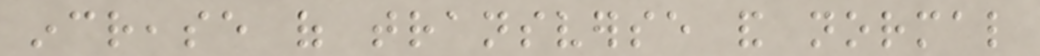increase of transverse and normal
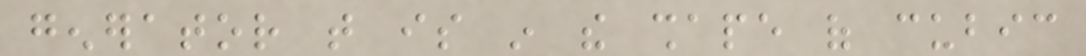generator that is in the shape of cubic
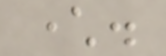character.
